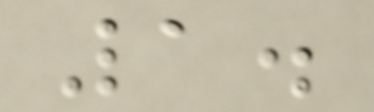1.
